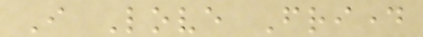I Love Friday
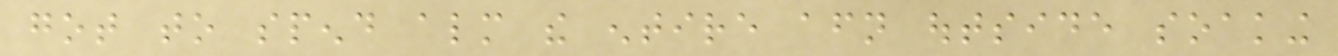got to spend almost the entire afternoon outside soaking
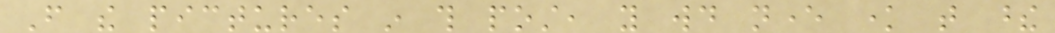From the pictures in this post, you would never know that these
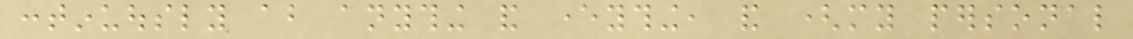continuously about anything and everything, and (my personal
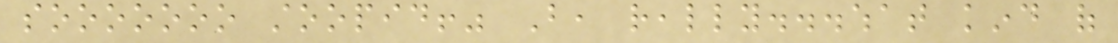sooooooo stoopid!" But, really...what kind of
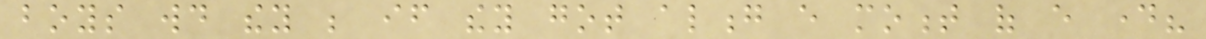boys would they be if they got along every moment of every day?
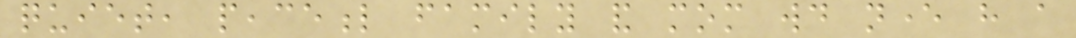quiet, peaceful family and mom would never have a
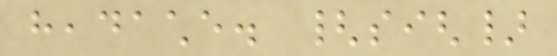headache. {sigh}
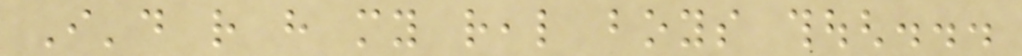I'd rather have my real boys though...
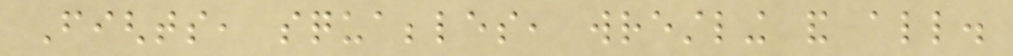Fights, squabbles, wrestling and all.
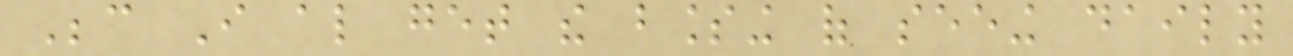Because I also get the blessing of seeing daily
